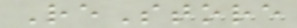ReStore
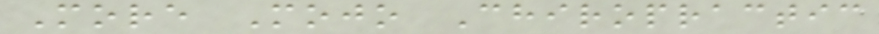More Mojo Chiropractic
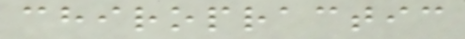chiropractic
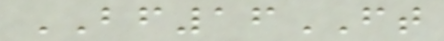BF16FT
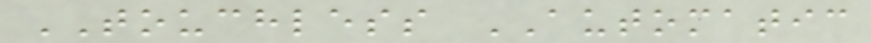TOUCHLESS AUTOMATIC
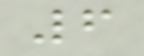6
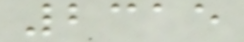2315
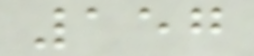157
